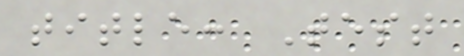title: Test
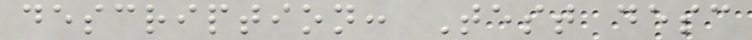description: Test desc
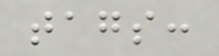tags:
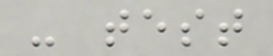- test
